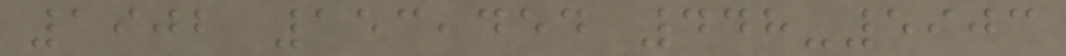1902 153,454 448-5903
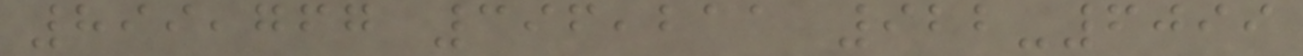899,767 396,211 922-6099
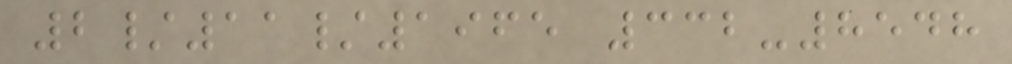2/11/1965 332-8548
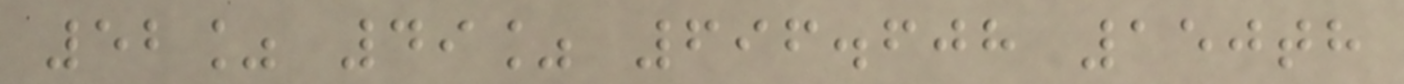52% 49% 696.608 150th
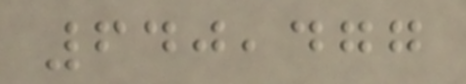640,477
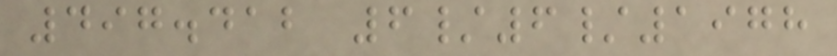497.412 6/6/1978
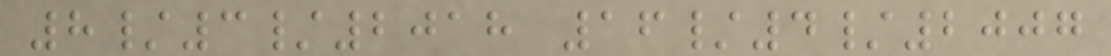8/3/2018 16/4/2007
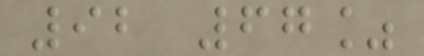92 67%
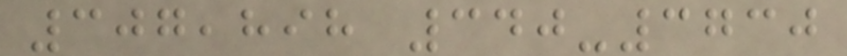307,898 340-3730
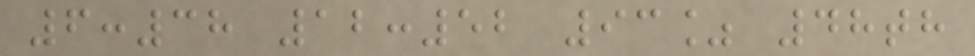6:38 12:52 93% 48th
